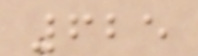625
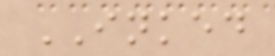INKED
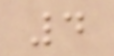4
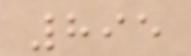895
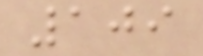109
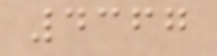4367
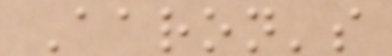Aaron's
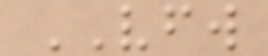VFW
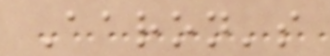Aaron's
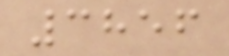3856
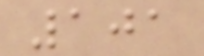101
